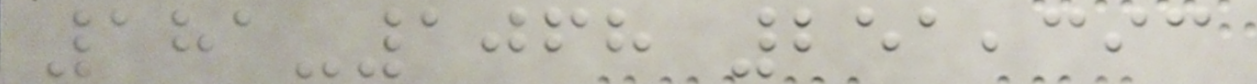181-1068 251,393
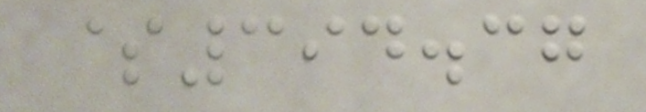$394.37
